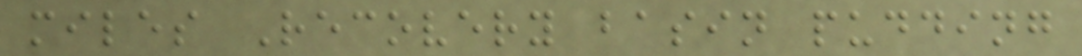miles Recovery basin pudding
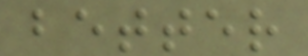better
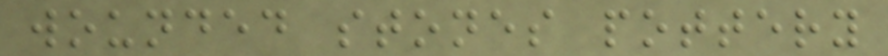wounded stones pottery
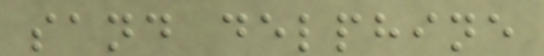sand delphine
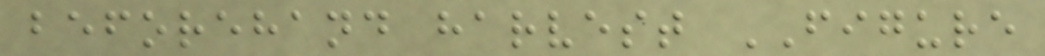beforehand harvest FIGURE
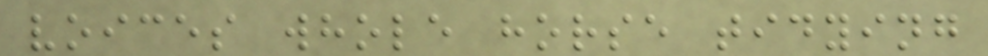voices whole horse tidying
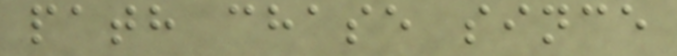path chase since
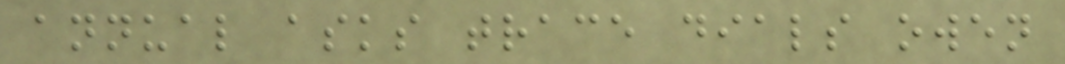annual asks trace dials owen
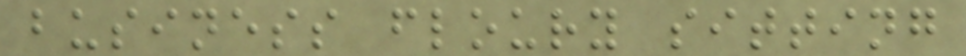business floury sitting
